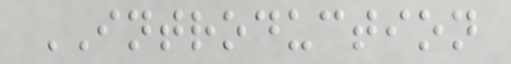INTRODUCTION
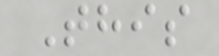This
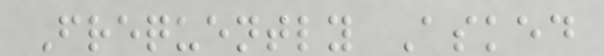Frequently Asked
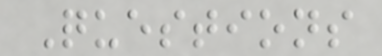Questions
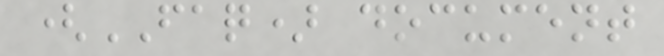(FAQ) document
